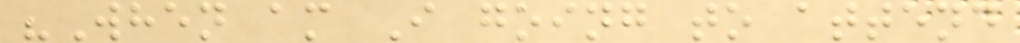"When am I going to attend
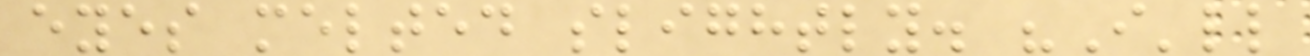eyes melted slightly. "I'll
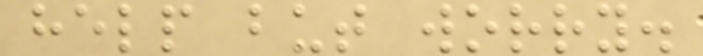help but worry.
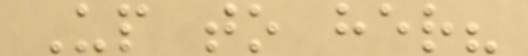Up to her?
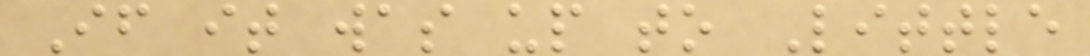If it was up to Little
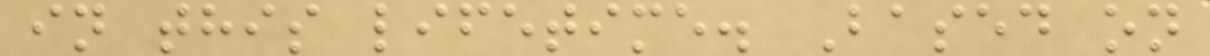in this lifetime. Based on
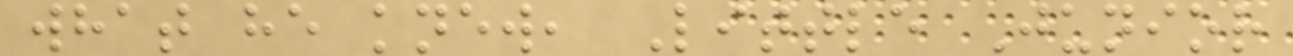what he knew, Little Junior
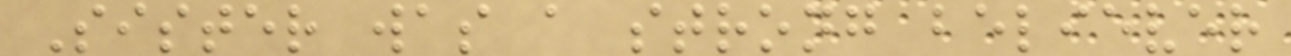Sister was a strong believer
